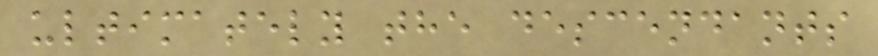ultimately the descendants
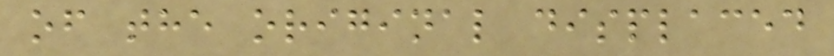of the original displaced
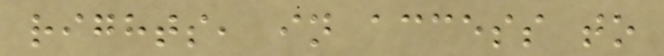rights, in access to
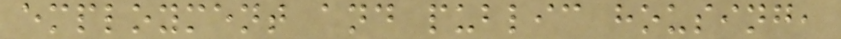employment and public housing,
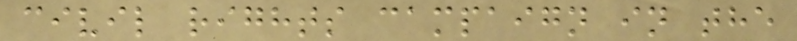civil rights campaign in the
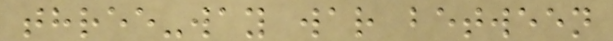three-way war between
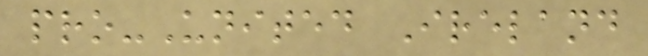pro-United Ireland
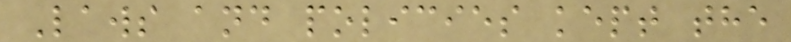Laws and policies kept the
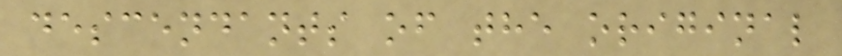descendants of the original
